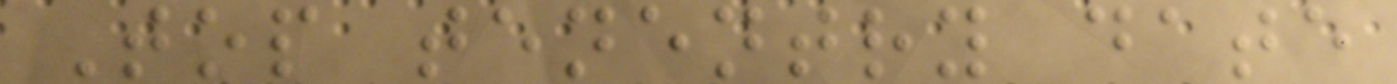Top tenentry date
